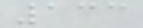133
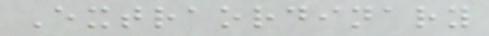Extraordinary
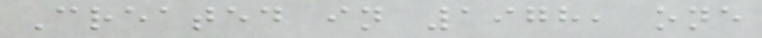Created in 1978, one
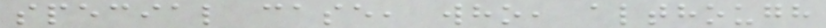special case, who, although
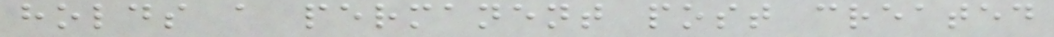holds a permanent post created
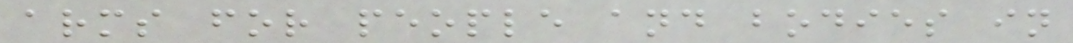arms for people and bodies in
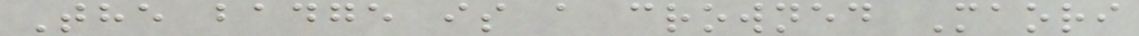The badge is a crowned Maori
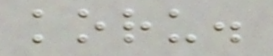koru.
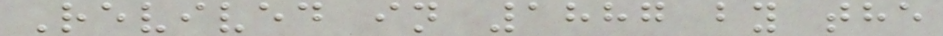Revived in 1887 by the
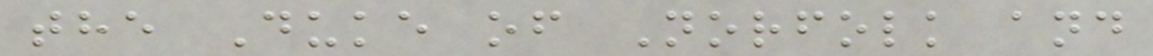the Duke of Norfolk and
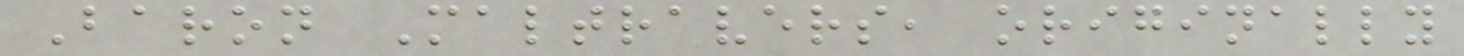Baron Maltravers, originally
